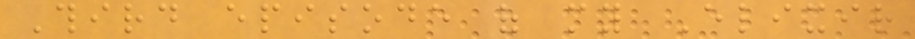Third episode of my Elixir
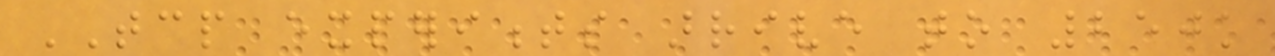TCP experiments arrive to 250k
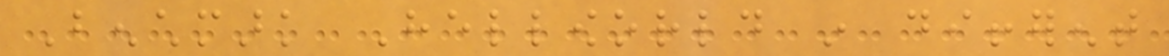Benchmark Helloworld in different
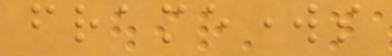frameworks
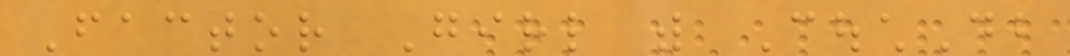Factor Girl with CouchDb
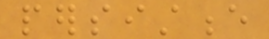persistence
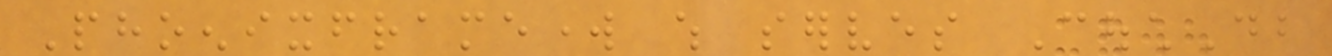Phoenixframework which serves CouchDb
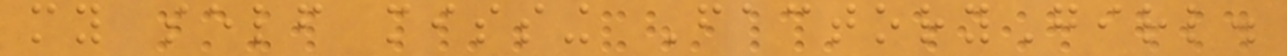my self missing FactoryGirl.
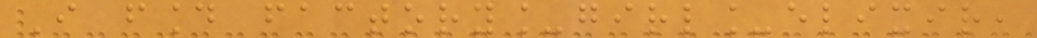I found factory_girl_elixir,
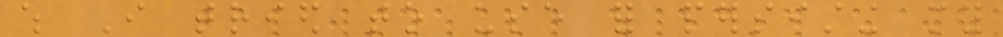which I tried to use for persisting my
